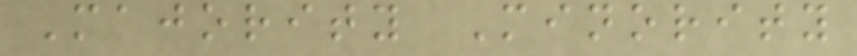Majority Minority
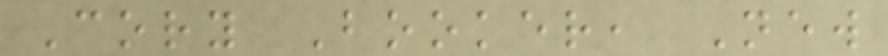Cory Booker, New
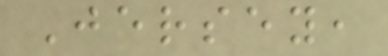Jersey,
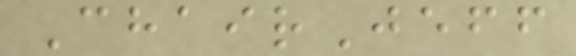ChairJeff
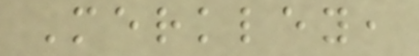Merkley,
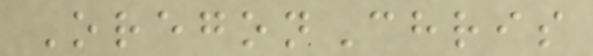OregonChris
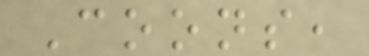Coons,
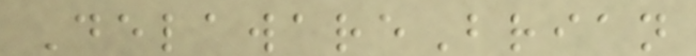DelawareBrian
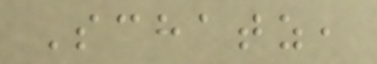Schatz,
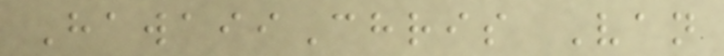HawaiiChris Van
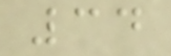34
